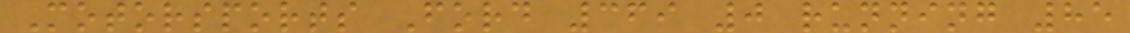Motorsports Ford 369 0 running 85
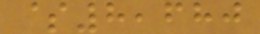$8,680
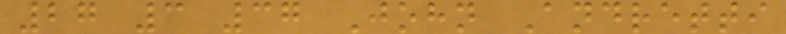27 3 37 John Andretti
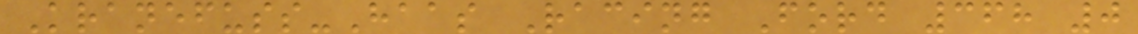Kranefuss-Haas Racing Ford 368 0
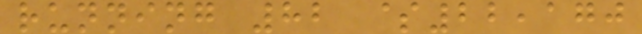running 82 $22,170
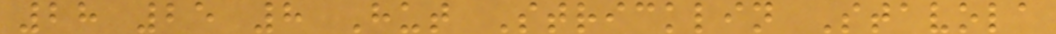28 25 8 Hut Stricklin Stavola
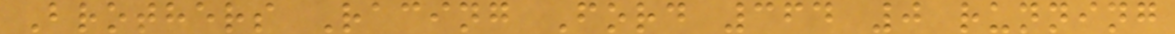Brothers Racing Ford 364 0 running
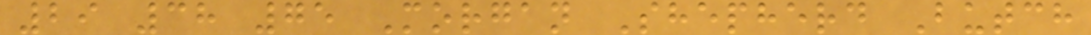29 38 75 Morgan Shepherd Butch
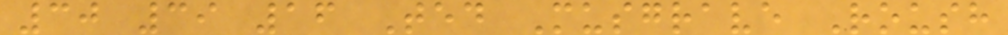30 39 16 Ted Musgrave Roush
